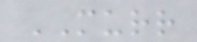MURR
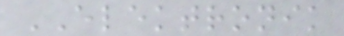ELEKTRONIK
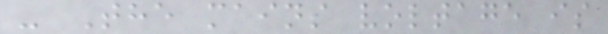- The mains voltage is
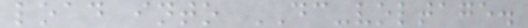load into DC-voltage.
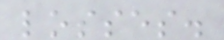losses.
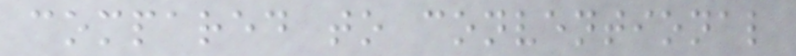compared to conventional
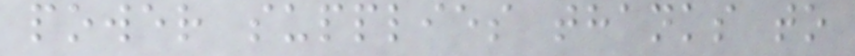power supplies thanks to
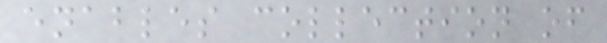enables collection of
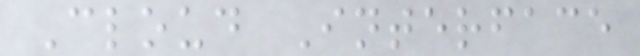Cloud Interface
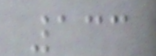133
